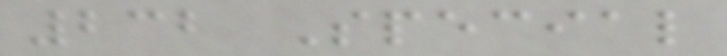232 Special
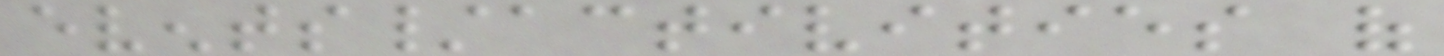events/activities of
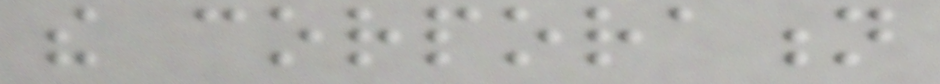the corporation
